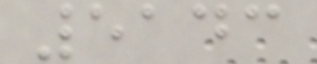5143
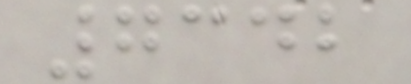7342
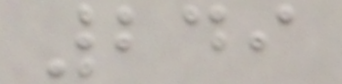249
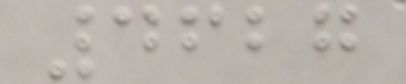4627
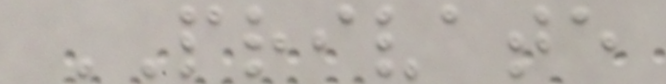PRIVATE
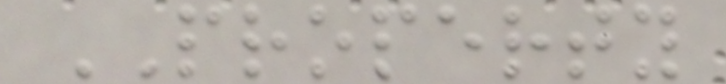PROPERTY
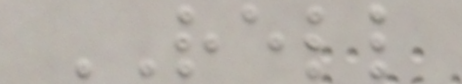RELL
